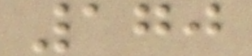170
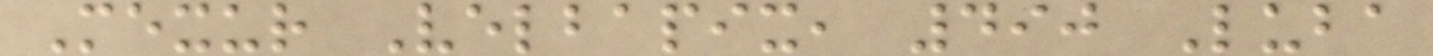Mexur Velbapix, 490 Luba
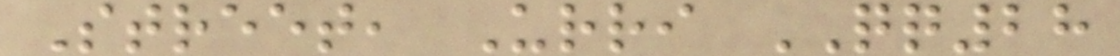Street, Urri QQ28
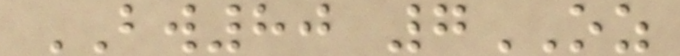BW80 7OZ
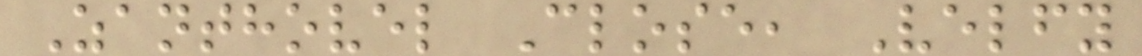Zanthovel Close, Velfy
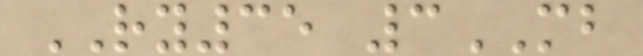RY35 3MB
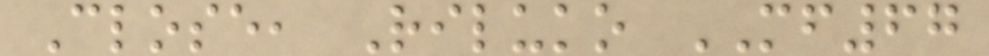Close, Riluko MF67
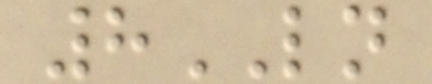8LN
